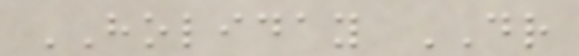HOLIDAY DR
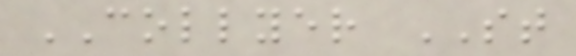COLLYER ST
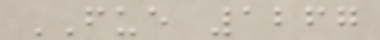FUE 1267
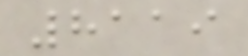8119
